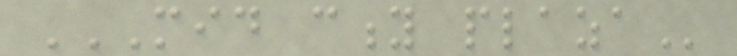MID CITY PLAZA
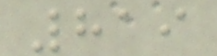819
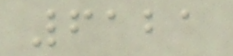6121
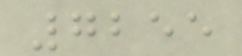7255
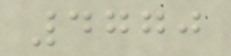4770
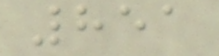851
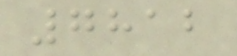7812
